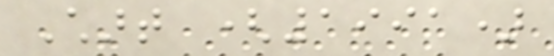Chart (1991)
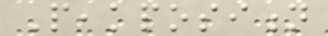Peakposition
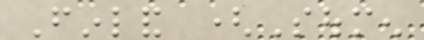Finland (Soumen
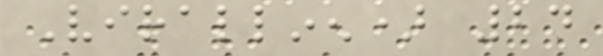Virallinen) 24
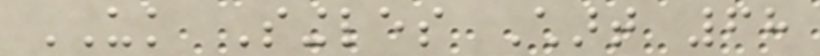UK Singles Chart 68
